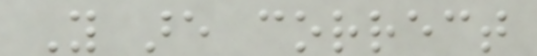You are correct
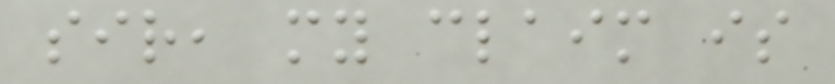sir, my claim is
